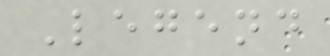Legend
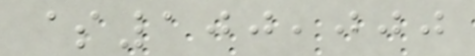$100,000
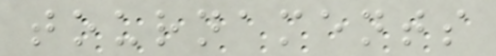tournaments
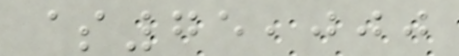$75,000
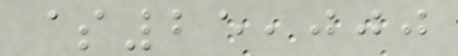$25,000
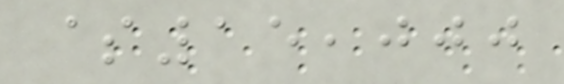$15,000
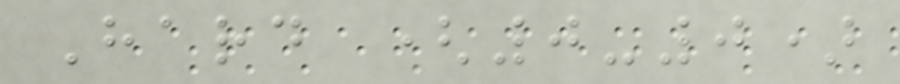Hard (0-0)
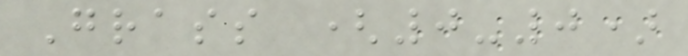Grass (0-0)
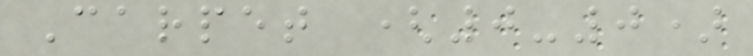Carpet (0-0)
